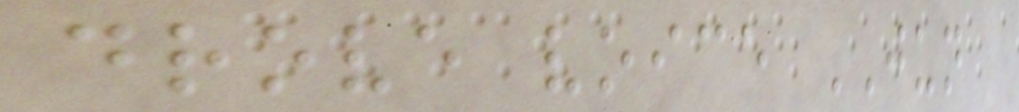drove voice JUN
